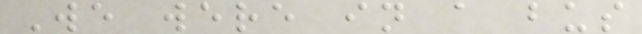We were in a bus
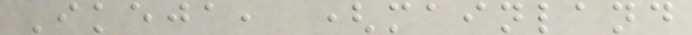Ikeja, (mainland
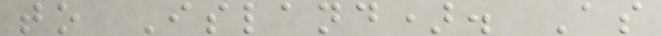to Island). As
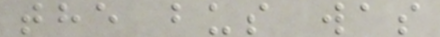the bus was
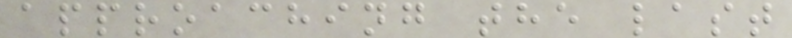approaching the last
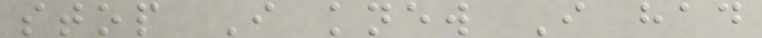stop I knew I had
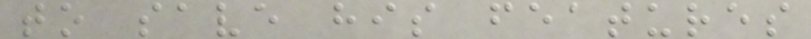to save his features
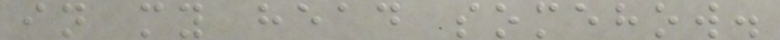in my head somehow.
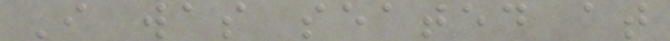I was seated at
